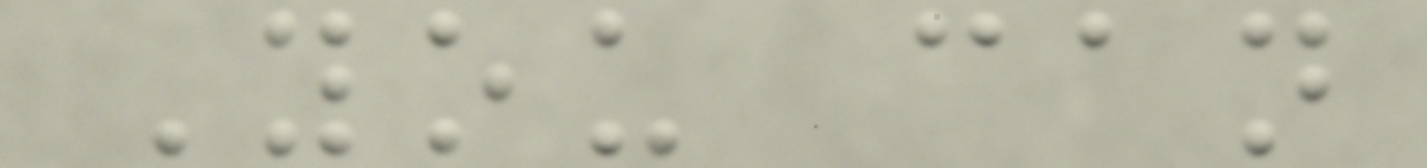You can
